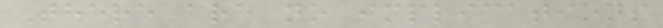There are no implications
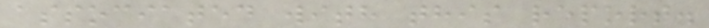associated with this report.
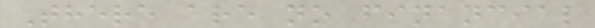There are no financial
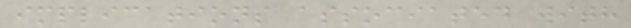implications associated with
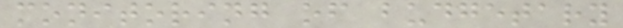monitoring of budgetary
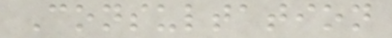Consultation
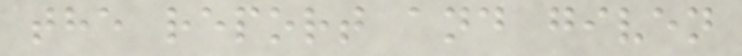the report and given
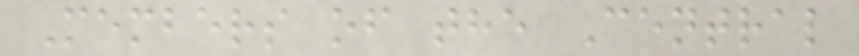Members of the Central
